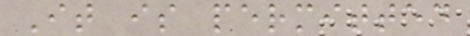It is permitted
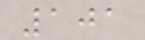101
